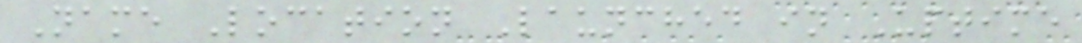Name Location Launched in Uptime
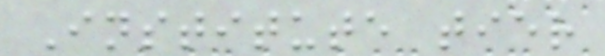Institute tier
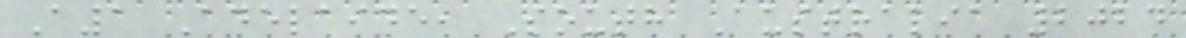A1 Adelaide, South Australia 2024
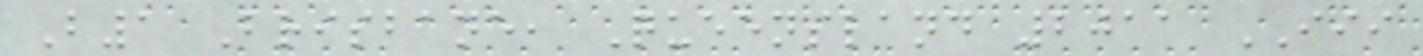B1 Brisbane, Queensland 2011 III
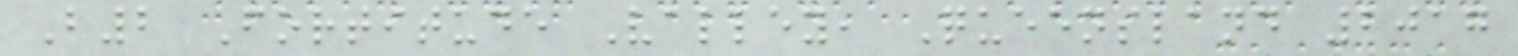B2 Fortitude Valley, Queensland 2017
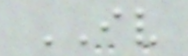IV
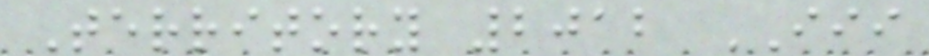Territory 2012 III
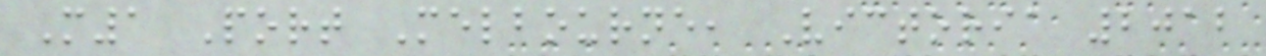M1 Port Melbourne, Victoria 2012
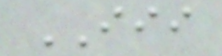III
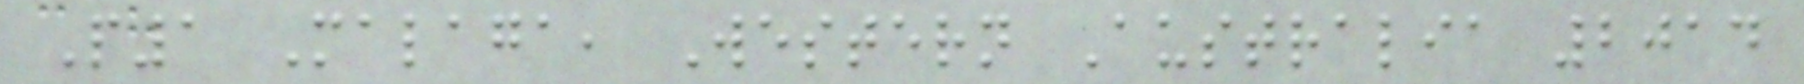P1 Malaga, Western Australia 2014
